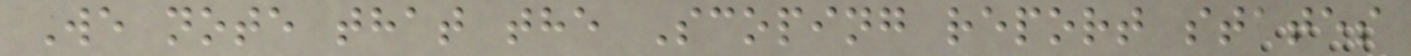We note that the Scoping report states
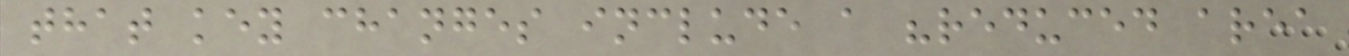that key changes include a "reduced area
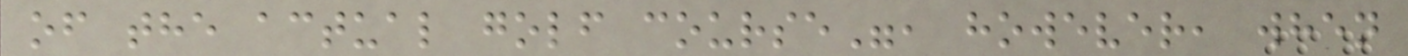of the actual golf course", however, when
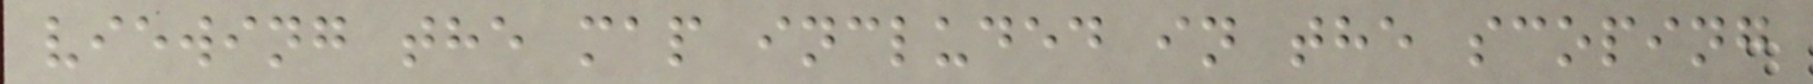viewing the map included in the scoping
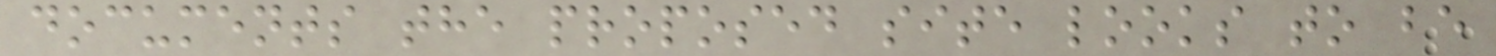documents the proposed site looks to be
